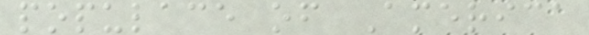populace of America
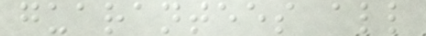guarantees all
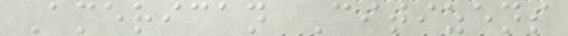American Citizens
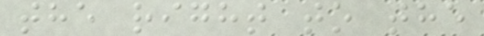the right to the
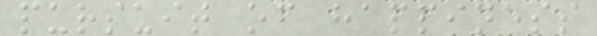pursuit of happiness
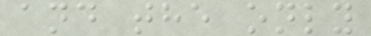and the only
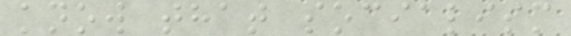know that socialism
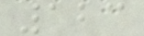123
